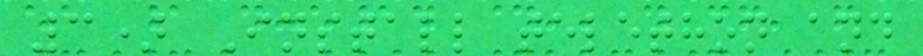3) Install telethon and
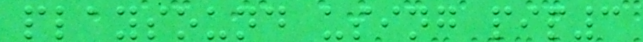playsound using pip3
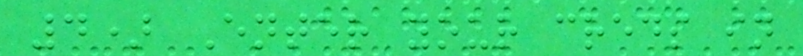4) Enter your creds in
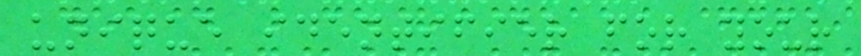unique identifier for your
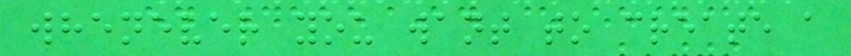whenever you want to create a
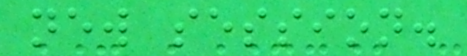new session.
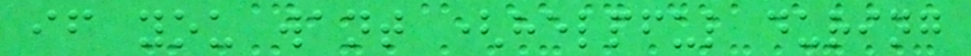if you want (helpful during
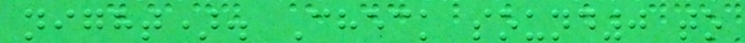night). Check sound0 to
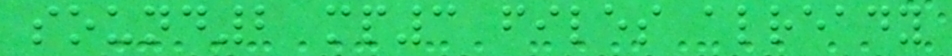sound2 mp3 files already
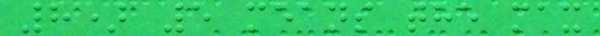8) 5 means the max
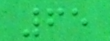65
